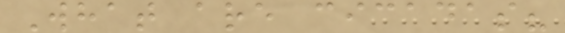What are cicadas?
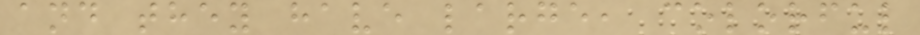and they have large, colorful
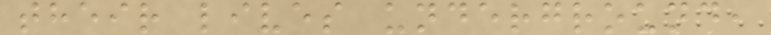their lives underground,
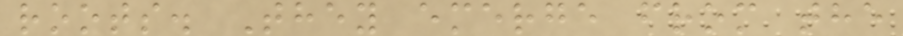roots. They emerge from the
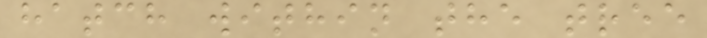hatch within the tree
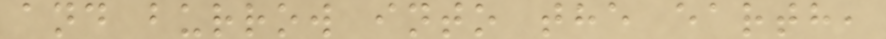and burrow into the earth,
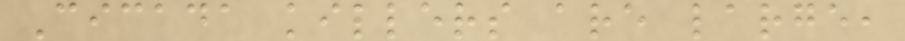Cicada killers are large,
